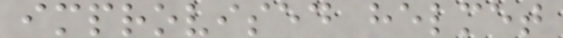improvised helmet
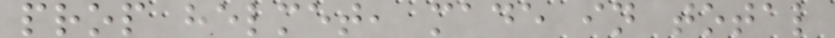prop helmet, made in total
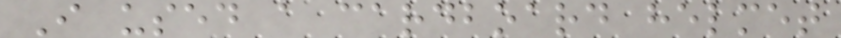I used a cardboard helmet
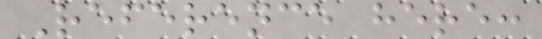Reference here:
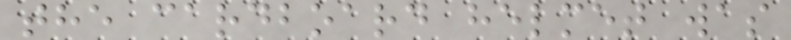the cardboard helmet was
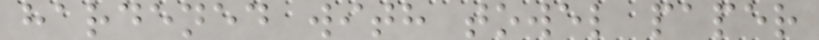hardened with towel paper
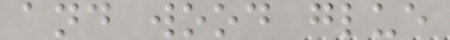and wood glue
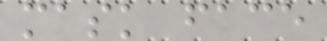mask face
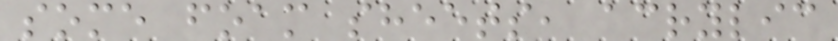some foam sheets, acrylic
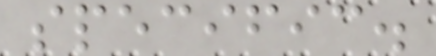specific.
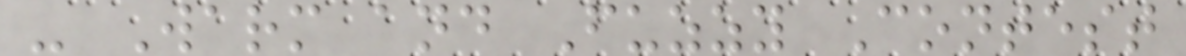- Warm and Fuzzy Contest
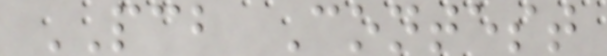PCB Contest
